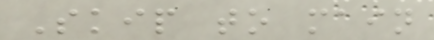Skip to main
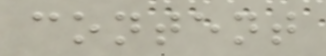content
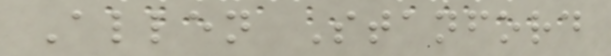Allen Stanford
